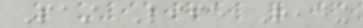Past Life Reading
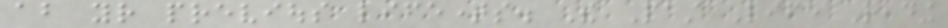about your previous lifetimes. The Past Life Reading
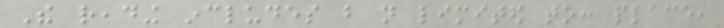The reading includes but not limited to: place,
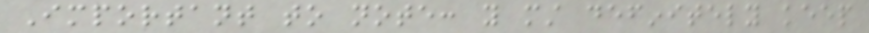Important to note: you must definitely keep
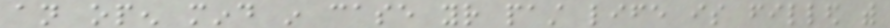an open mind in case your past life is filled with
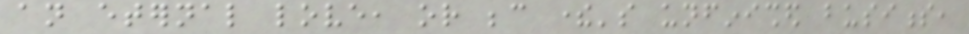an eternal love, or because there's unfinished business,
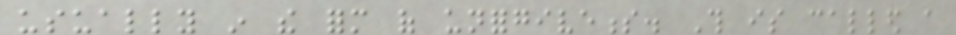usually in the form of unforgiveness. This is called a
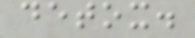detox.
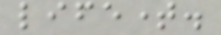lifetime.
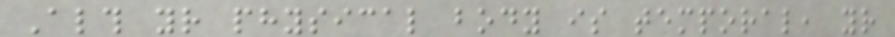Although your physical body is temporal, your
